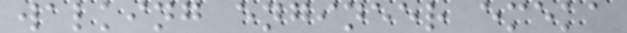walking engineer emeka
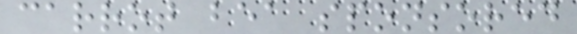carrot bea sponsored
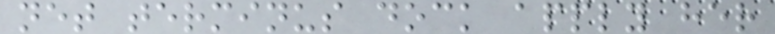net terminus dock apply her
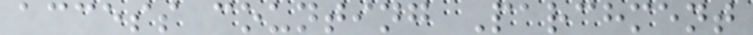access counting Parchment
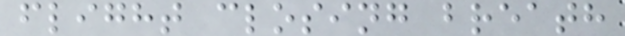flight closing breath
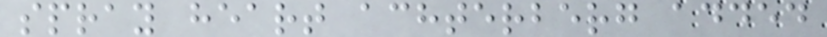spray heart achterberg added
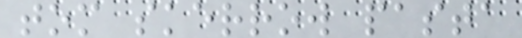tom skerrow pasta
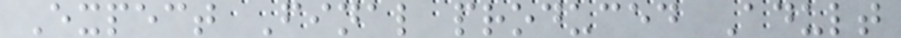Expect Final produced Adult
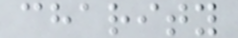charity
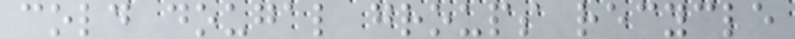cold dougal groups recycle
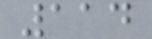114
